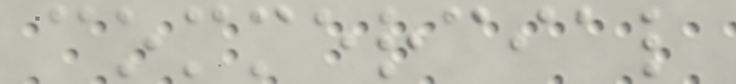commercial
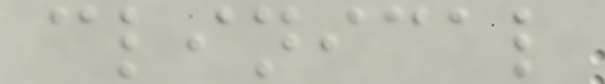clinical
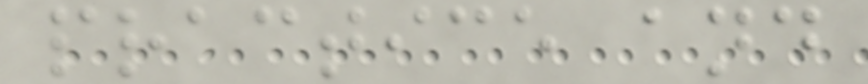practice and
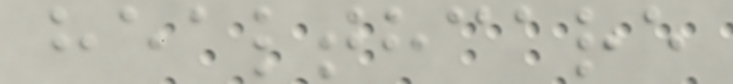healthcare
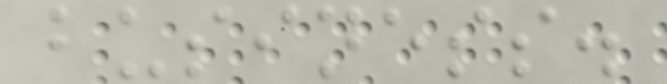business.
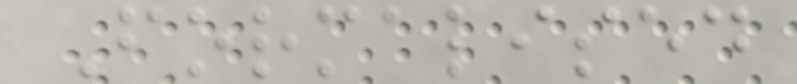Formalised
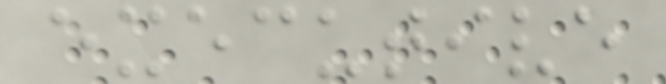executive
